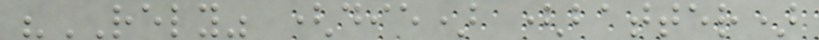"RELY" (die) (batter)
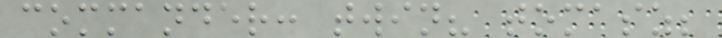commander: twin? tomasz;
